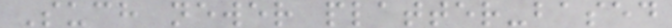Such newer platter-based
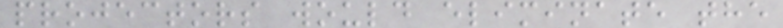projectors would eliminate the
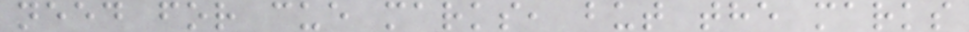need for cue marks, but the marks
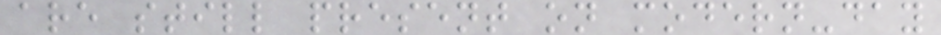are still present on modern-day
